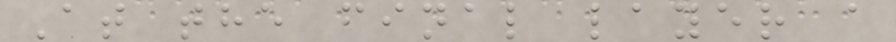At the final layer a
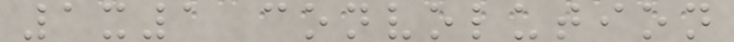1x1 convolution
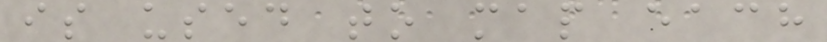is used to map each
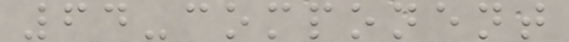64-component
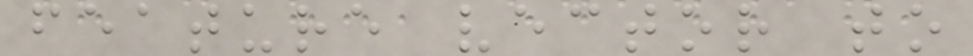feature vector to
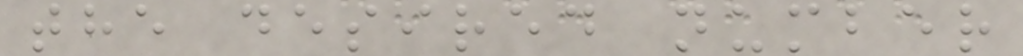the desired number
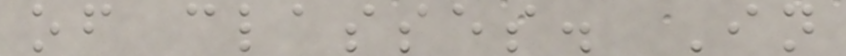of classes. In
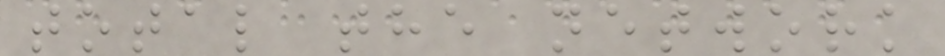total the network
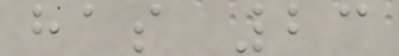has 23
